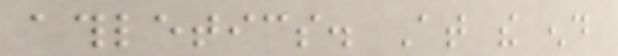athletics. At the end
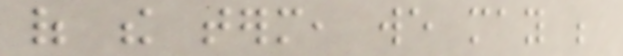of the term, we may be
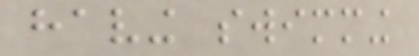having swimming
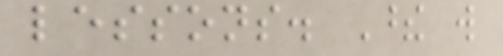lessons. These will
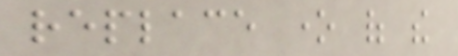replace one of the
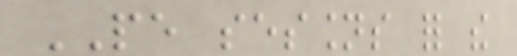PE sessions for the
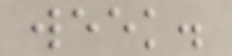week.
